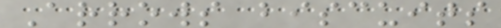Arrows biscuits
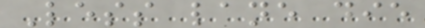Less lane die
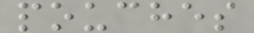pouches
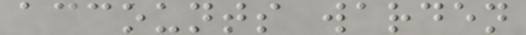accounts warden
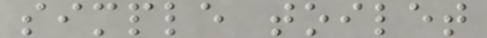simple toilet
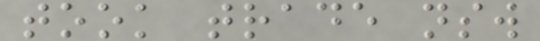took trade nsw
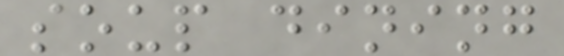soup dining
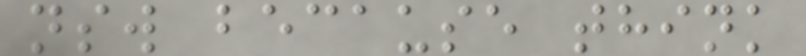nsw because think
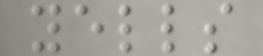yells
